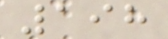198
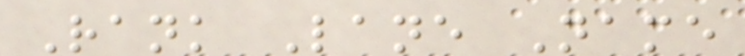Rank Lane Name
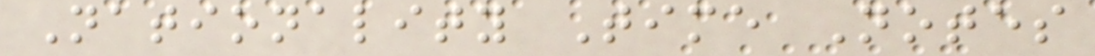Nationality Time Notes
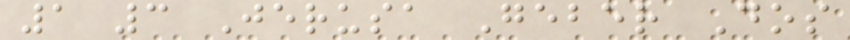1 3 Jerusa Geber Dos
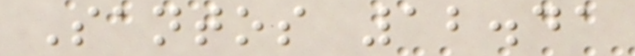Santos 12.41
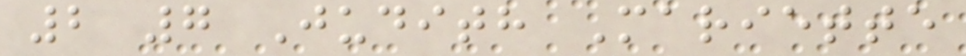2 7 Judith Mariette
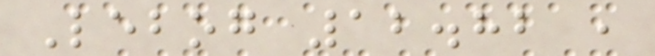Lebog 12.82 ,
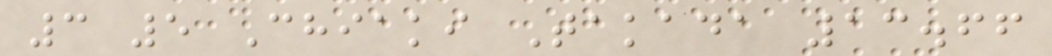3 5 Chiaki Takada 13.66
